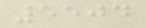5504
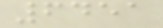6451
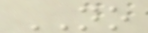NO
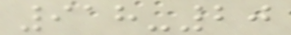918-20
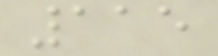115
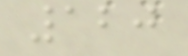120
